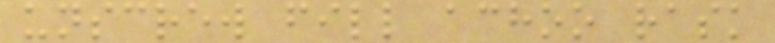unscrew fill achoo rask
